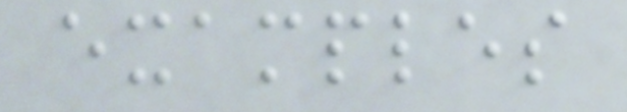examples
